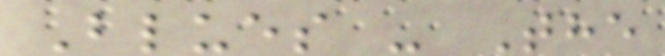Blues - The
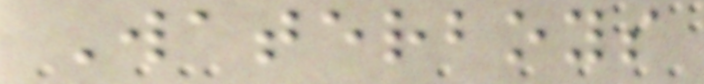Waterboys
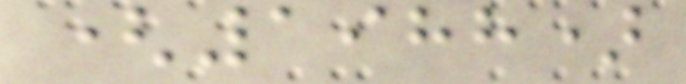(1988)
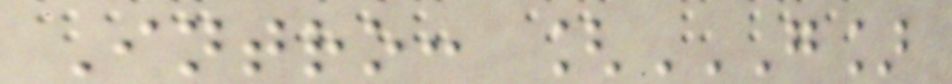Intro: [G]
